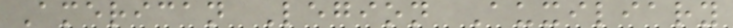American Legion Auxiliary
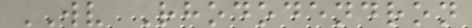WV Rhododendron
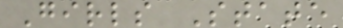Girls State
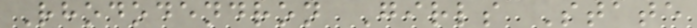Rhododendron Girls State
